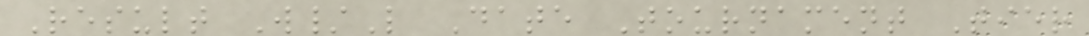Result W/L Date Tournament Tier
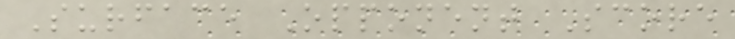Surface Opponent Score
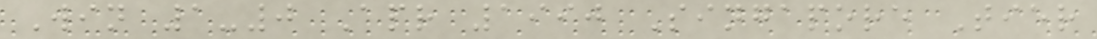Win 1-0 Apr 1990 Singapore Tier
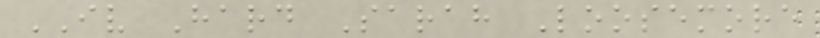IV Hard Sarah Loosemore
